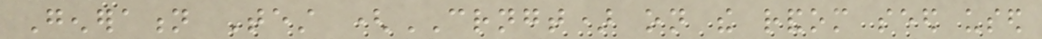Generation Test (CRNGT) on the random seed used
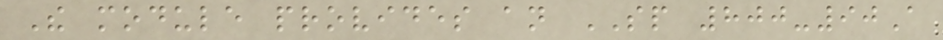The module provides an SP 800-90A
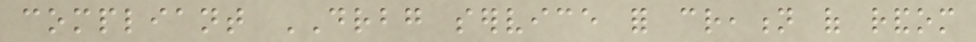compliant DRBG service for creation of random
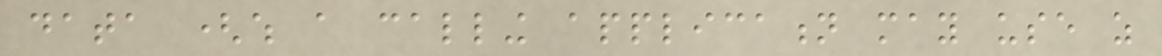data (which a calling application may use as
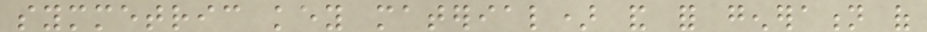symmetric key material) and for generation of
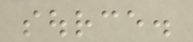source.
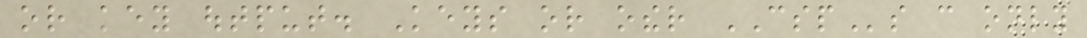or key output. Keys or other CSPs can only
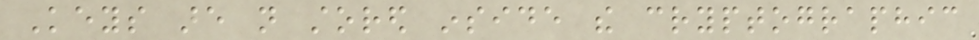Keys are not stored inside the cryptographic
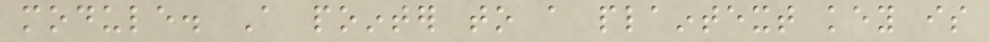module. A pointer to a plaintext key is
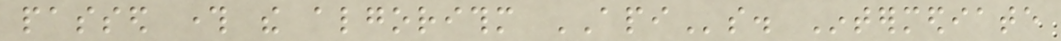passed through the algorithm APIs. Intermediate
